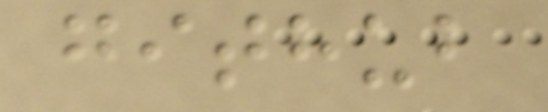github
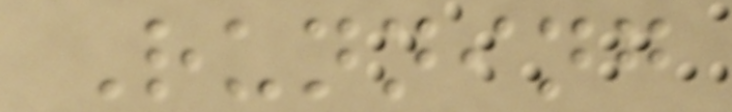Running
